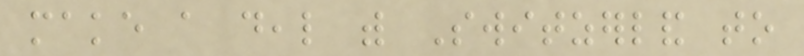make a deal with Switzerland to
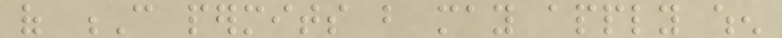of C permits but may apply when
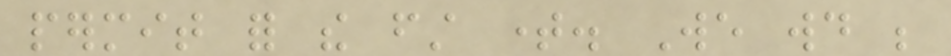permit for the first time. We would be
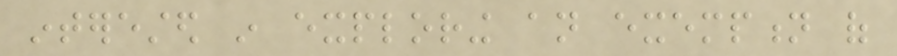interested in exploring an exemption of
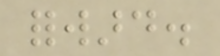forward.
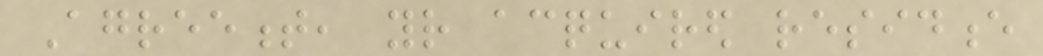Agreement, your acquired residence
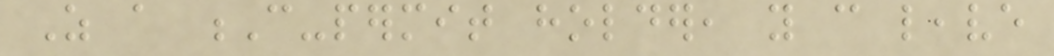As a C-permit holder, you can leave
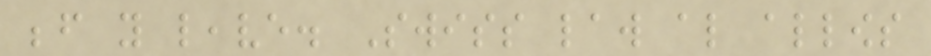before you leave. Swiss law also allows
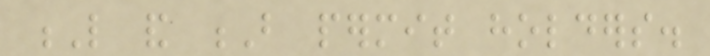L and B permit holders.
